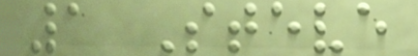1 Steve
